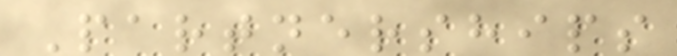Partnerships
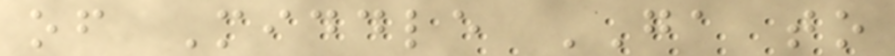of Middle GA to
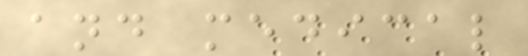and medical
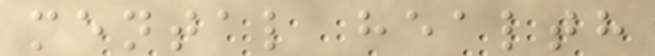mental health
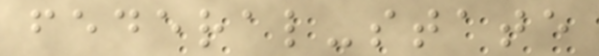federal-state
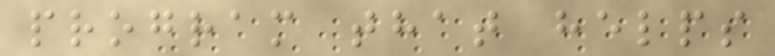program that helps
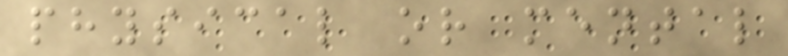physical or mental
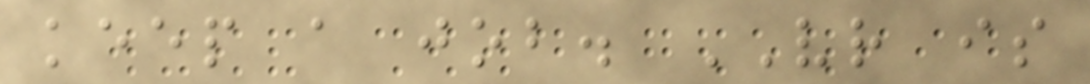keep a job. VR is
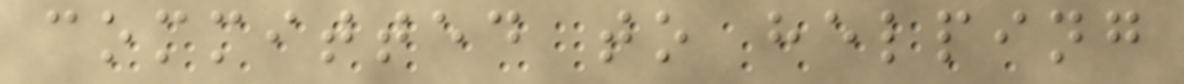committed to helping
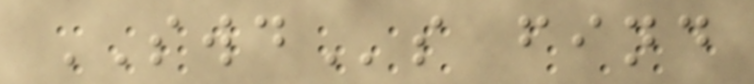SWDs find
